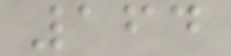164
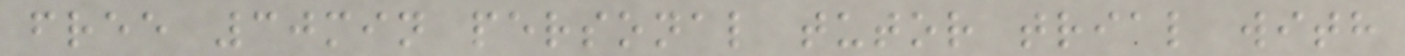free 30min personal tutor trial with
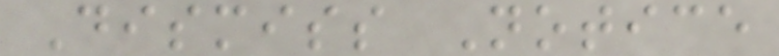Dismiss Notice
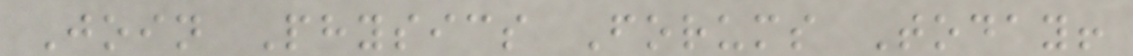Join Physics Forums Today!
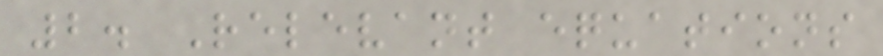2. Relevant equations
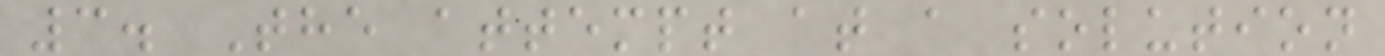3. The attempt at a solution
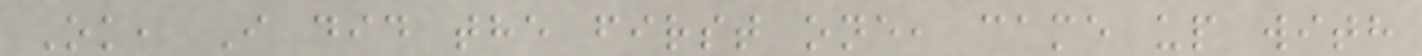Ok, I did the first one, came up with
